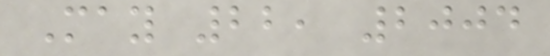May 22, 2004
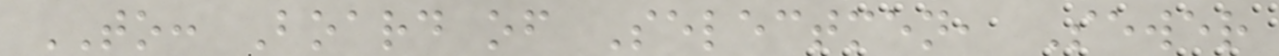TO: Board of Selectmen, Sewer
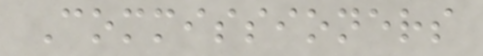Commissioners
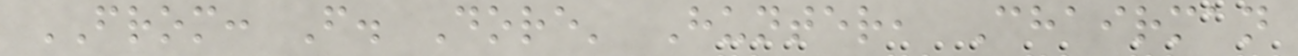FROM: F. Dore' Hunter, Chairman
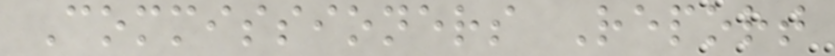Commissioners Report
